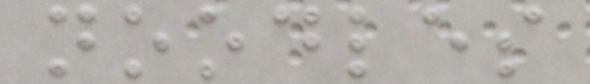noodles
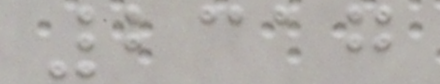2317
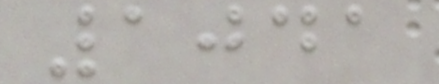1041
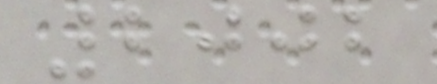2002
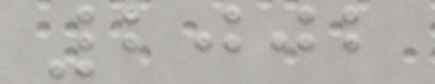2002
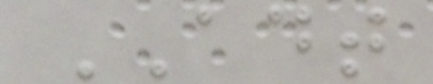ADT
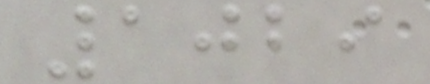1029
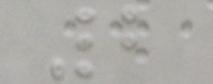2
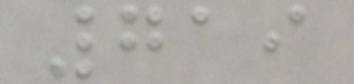719
